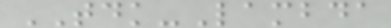TDK-Lambda
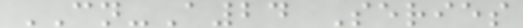CN-A24 Series
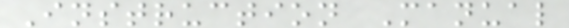Instruction Manual
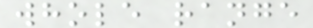whole range
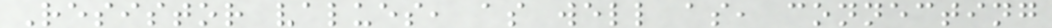Resistor values, as well as, connecting
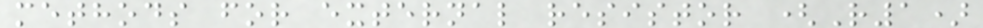methods for external resistor (R1)
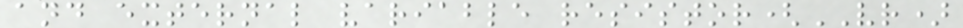and external variable resistor(VR)
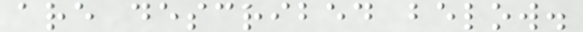are described below.
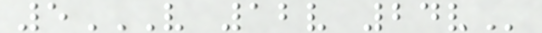5V 12V 24V
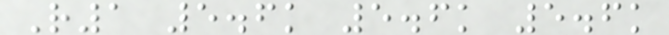R1 5.6k 5.6k 5.6k
